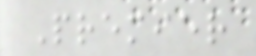Premier
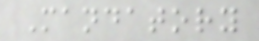Mandatory
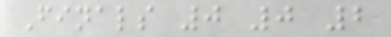Finals 0 0 2
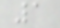1
